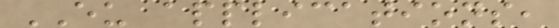EU applications,
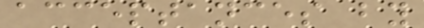acceptances by
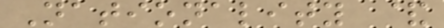Nationality &
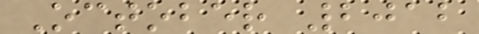October 2012
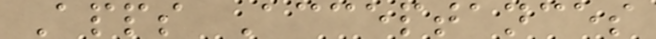Apps Acceptances
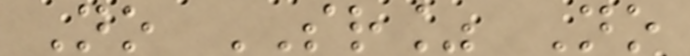No SR% No
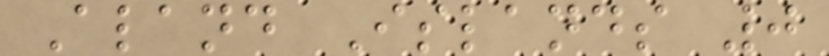Aland Islands 0
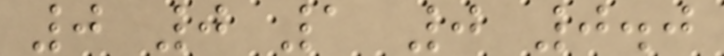0 0 1 0 0.0
